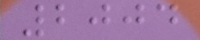2004
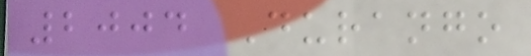2004 Durango
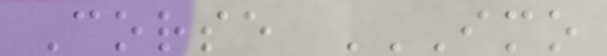Corse IMO
